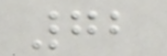72
